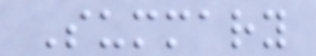Summary
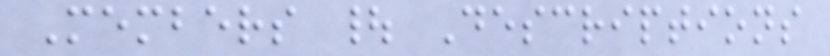Members | Descriptions
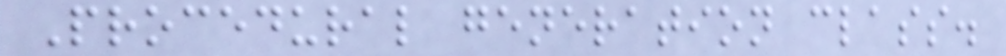Procedural generation class.
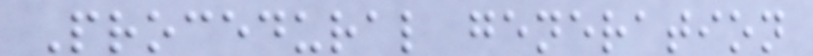Procedural generation
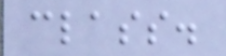class.
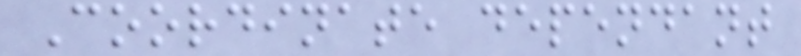Coordinate dependant
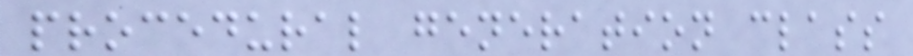procedural generation class
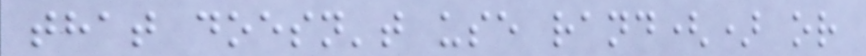that doesn't use rand() or
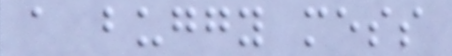a buggy mess
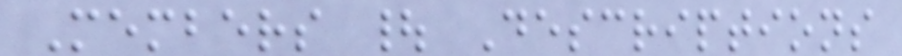Members | Descriptions
